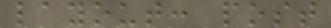layout: post
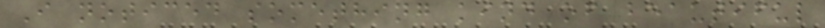I noticed something kind of beautiful
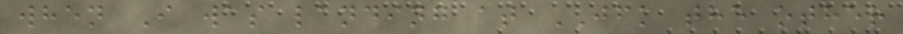when I was landing at JFK the other
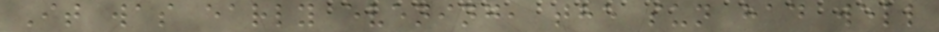It was early evening, the sun had well
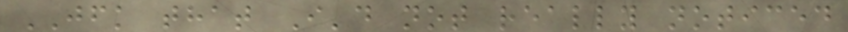JFK that I'd not really noticed
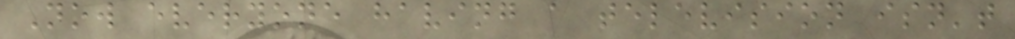Now everyone having a television isn't
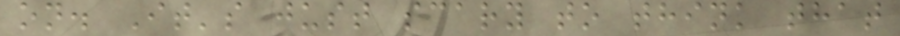on. It's just scary to think that
